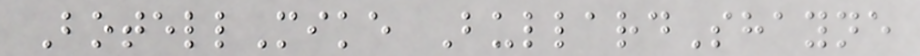BotellMike BullardShayne
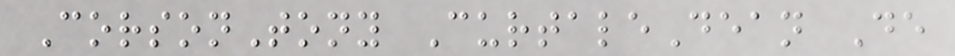CorsonTony CurtaleDean De
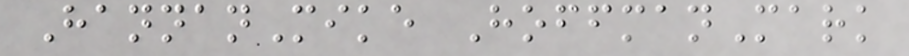HannanMike HoffmanMark
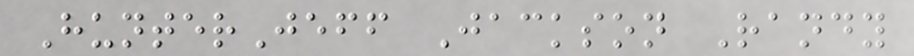HunterJeff Jackson Randy
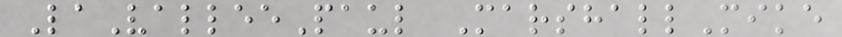LaValleePaul MarshallMike
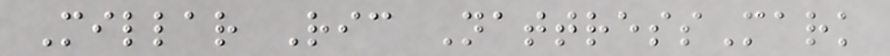Millar Ric NattressMark
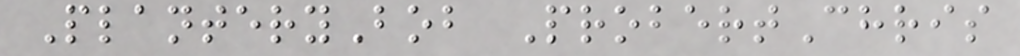PlanteryBob ProbertChris
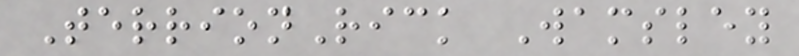TerrionRick Wamsley
